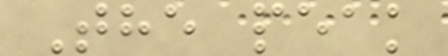The peak
